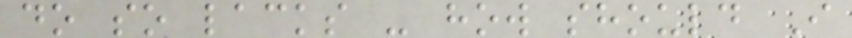do so lacks - how should I
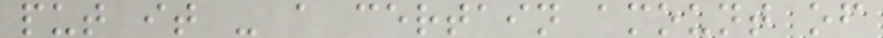put it - a certain amount of
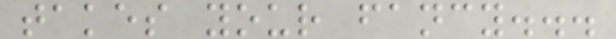takes your fancy...
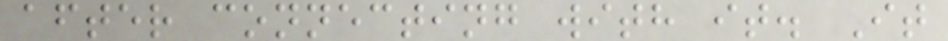after connecting with it. It
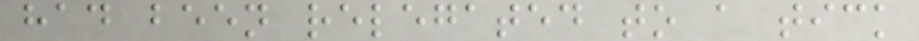had been relegated to a tick
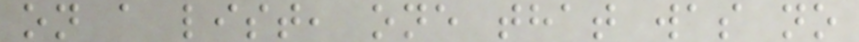on a list, one that was no
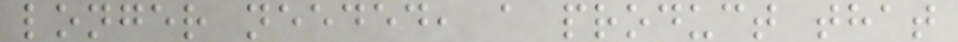longer needed, a product that
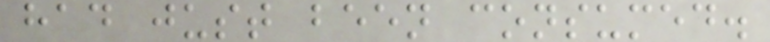had just been consumed.
